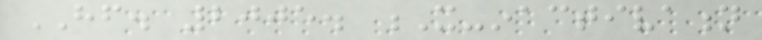HF. 2005. X-inactivation
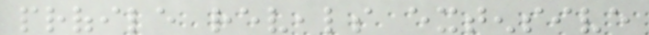profile reveals extensive
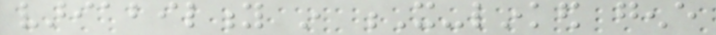variability in X-linked gene
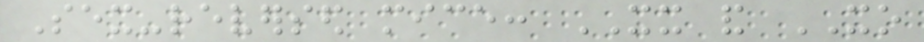Sex-reversed mice: XX and XO
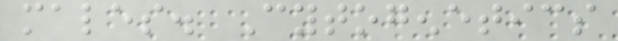males. Cytogenetics
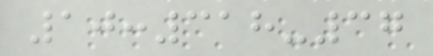10:318-37
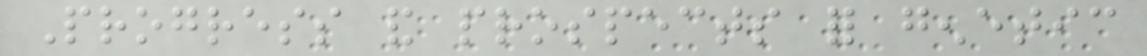Progress and prospects for genetic
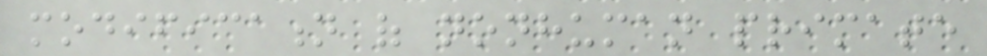modification of nonhuman primate
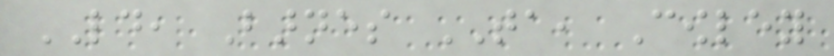LD, Barnes TA, Cowley
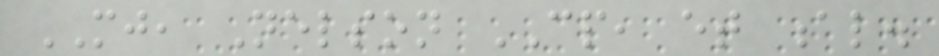MJ, Nelson CP, et al.
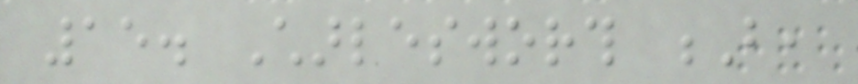15. Charlesworth B,
